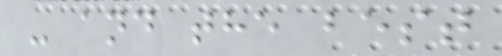- and the best
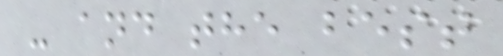- and the best
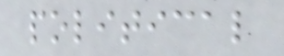political
